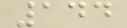144
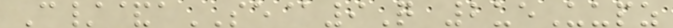C/&aSE@9Q 2ueUupz
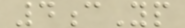4cYp
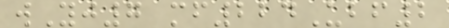wYj7 mf224Ubf2
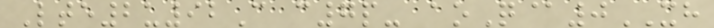Lte2u92C c7p- aoQ@0XH
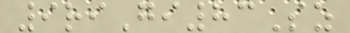9riGi83Sz
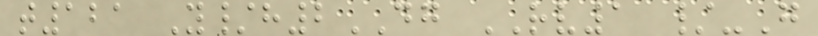t121 Y/h2DG RV1 /-G
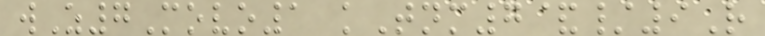wZ7Movo1 kTnm7&/9R
